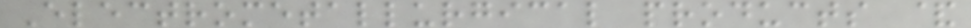Electrometallurgical products &
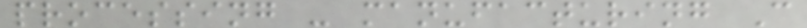processing - manufacturing C
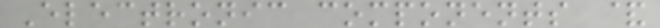Electronic components &
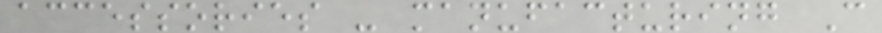accessories - manufacturing C
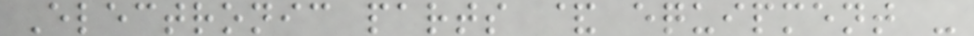Electronic parts & equipment -
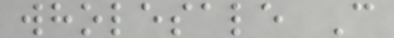wholesale C
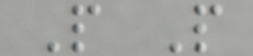P P
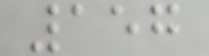157
